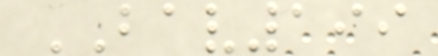BAV199
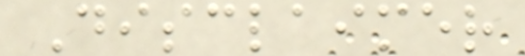Disclaimer
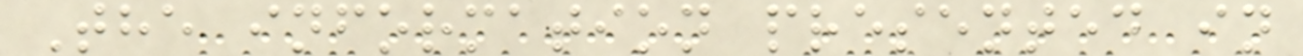The information presented in
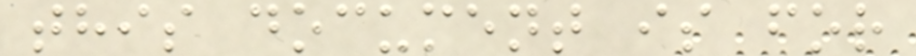this document is for
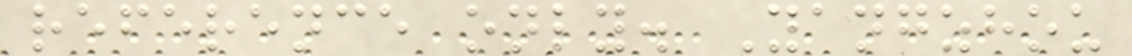reference only. Yangzhou
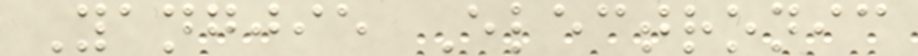Yangjie Electronic
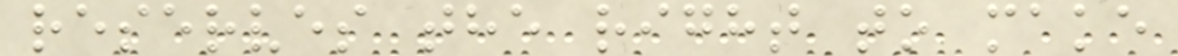reserves the right to make
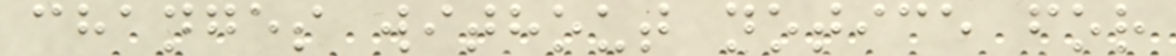changes without notice for
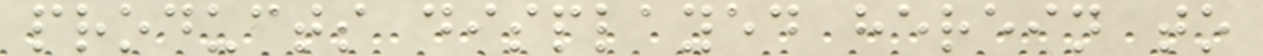products displayed herein to
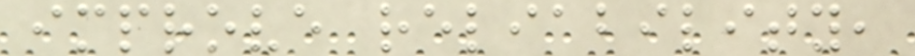improve reliability,
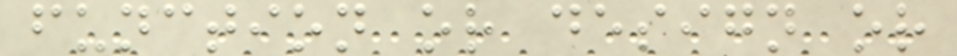function or design or
